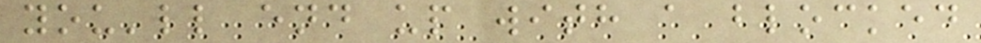you'll end up with a blocked
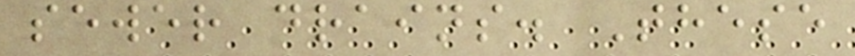sewer drains. These
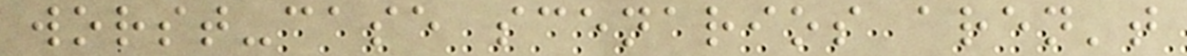worst-case scenarios aren't
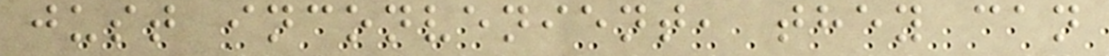just inconvenient, they can
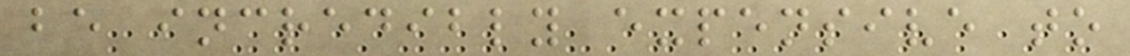be incredibly expensive to
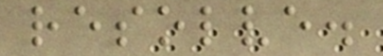resolve.
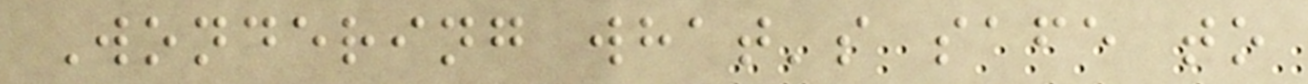Wondering what's safe to
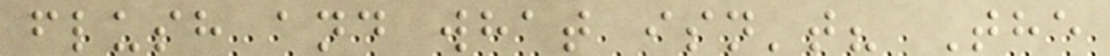flush and what isn't? The
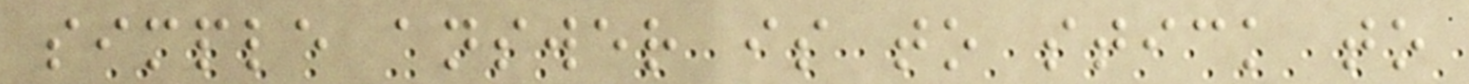simple answer is to stick to
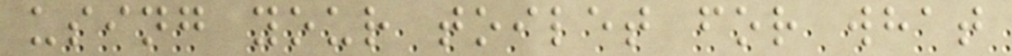using your toilet for what
